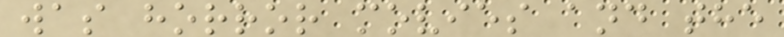was horror movies and the
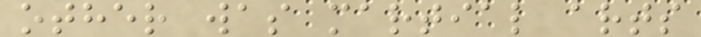other was martial arts
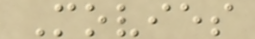Movies
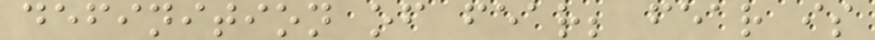definition of fear; fear is
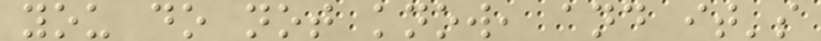you do not know, and it's
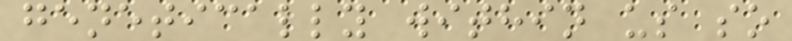genetically within us so
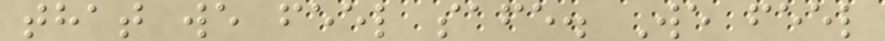that we feel safe. We feel
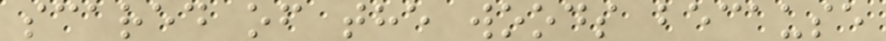scared of the woods because
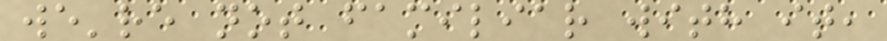we're not familiar with it,
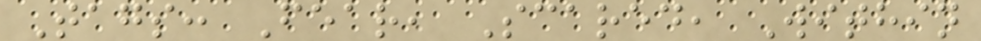Tags: Fear, Scared, Within
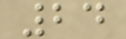24
